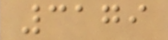3179
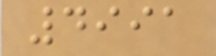4991
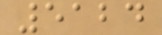5124
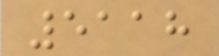5118
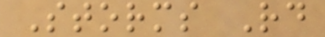Storms Rd
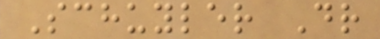Schuyler Dr
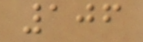106
